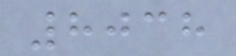8038
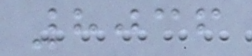8036
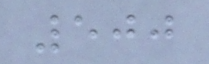500
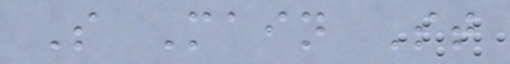S Main St
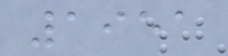1951
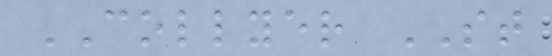COLLYER ST
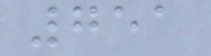751
